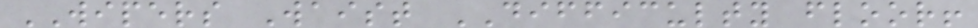WIPERS Waist DIFFICULTY floor!
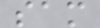sam
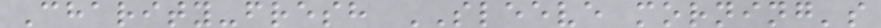Charity-fresh SLEEVE morning's
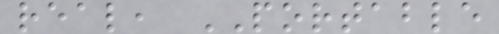real, PORTABLE
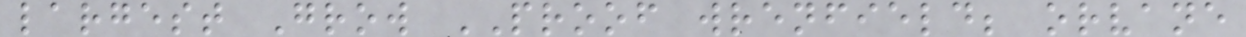largest Grow PROOF wrenfield; orvane
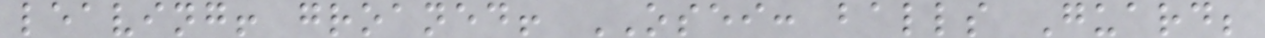leaving! groaned! OSEI: balls Guard;
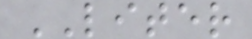LITER
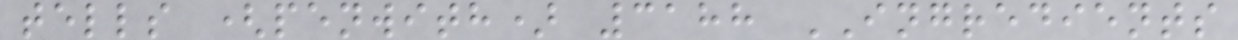tells (penwith) 3188 INGREDIENTS
